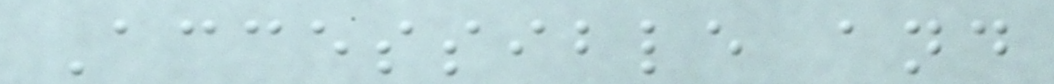Accessible and
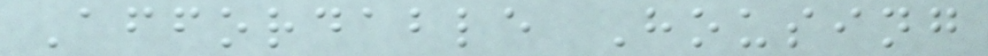Affordable Housing
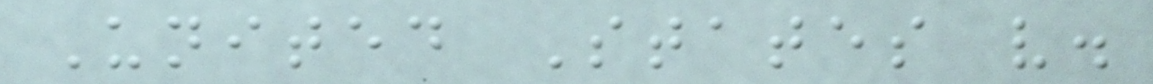United States v.
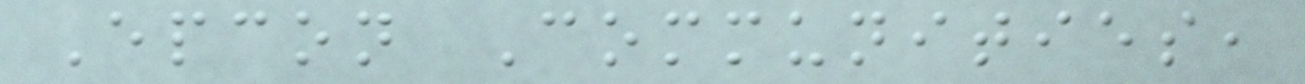Epcon Communities,
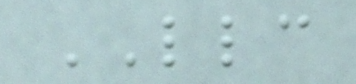LLC
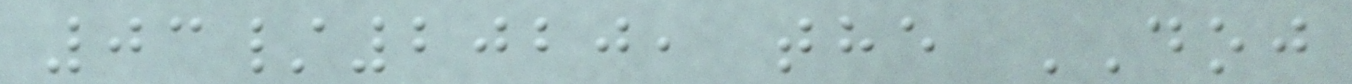03/2020, the DOJ
